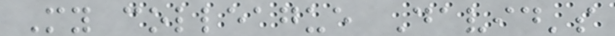My colleague David's
